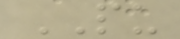PU
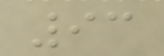93
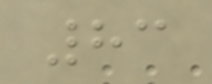83
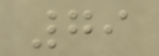79
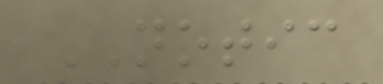NOTIC
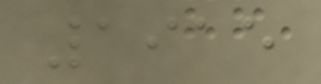1915
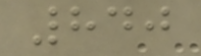840
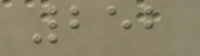252
